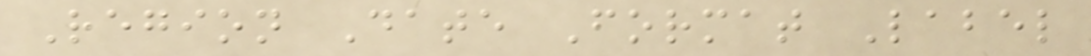Region Date Format Label
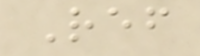Ref
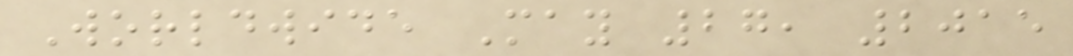Worldwide May 27, 2015
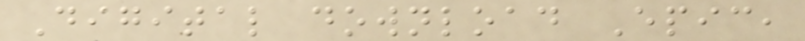Digital download Epic,
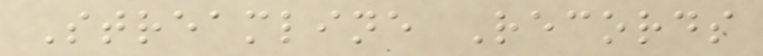Streamline Records
